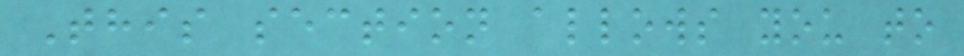This section allows you to
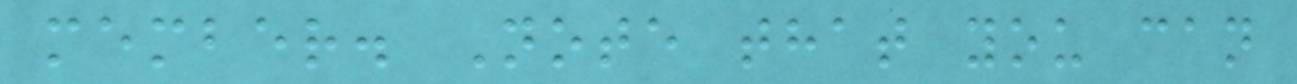member. Note that you can
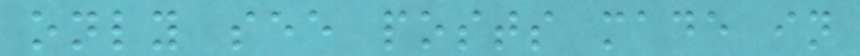only see posts made in
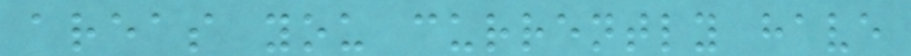areas you currently have
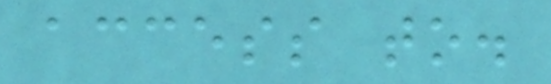access to.
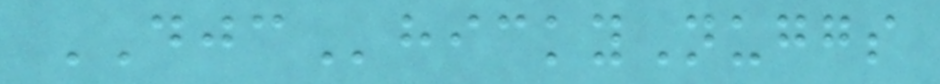DJChickyNuggs
